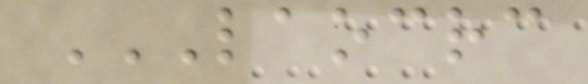LAOCRC
